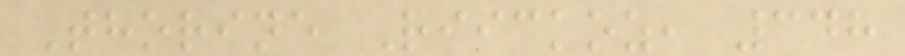Thorine Riickoz, 348
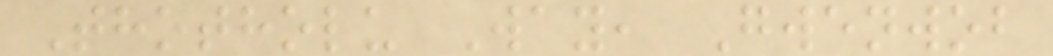Thotholu Way, Gwenwob
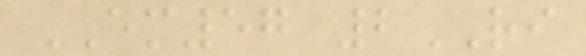EM57 2RI
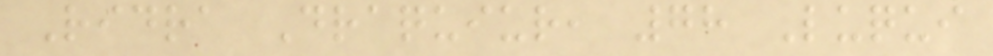Ridra Draquiur, 78 Luqui
